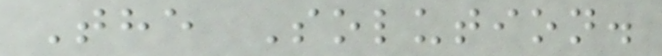The Solution.
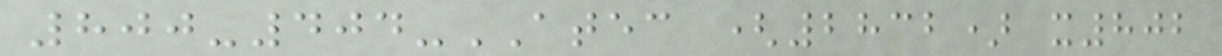800-404-ATEC (2832) x802
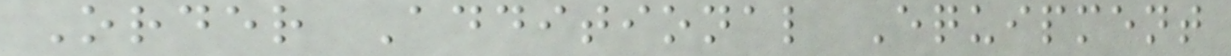Order Additional Equipment
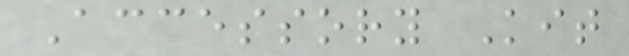Accessory Kit
